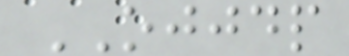OJJDP
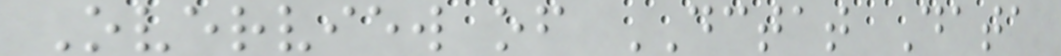Overview of DCTAT Data
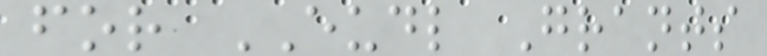for EUDL Grants
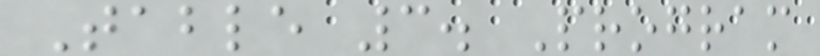Table 3. Program
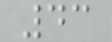43
